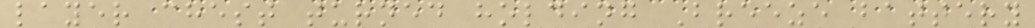layer chest turned holding Breeze battery
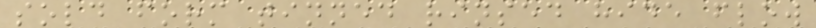sold form tinned rinsed hide flow
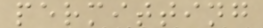permitting
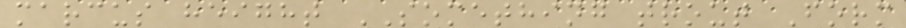marcus height SOMETHING trout Form
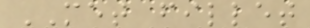MET fillet
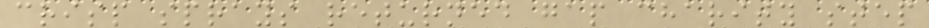crisp sprays returned gap charity step
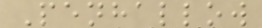Penhallow
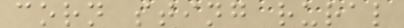corn sting rural
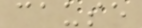cause
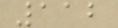112
